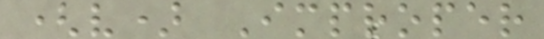(v) Improper
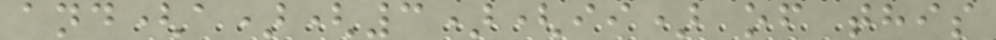and(a)(3)(ii) of this
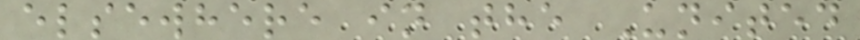elsewhere in the United
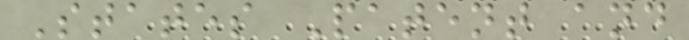States Patent and
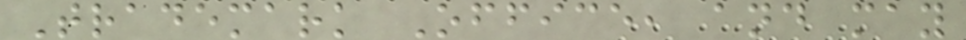Trademark Office, and may
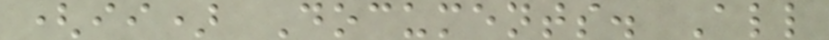(ii) Documents. All
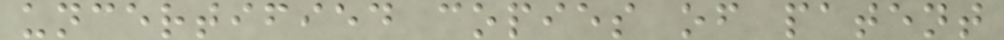uncertified copies of patent
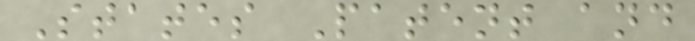States Patent and
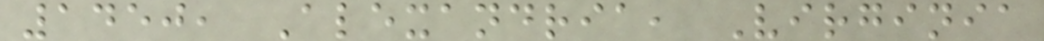1450, Alexandria, Virginia
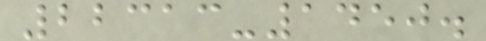22313-1450.
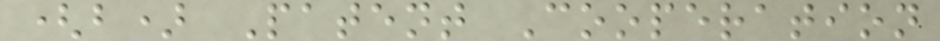(b) Patent Cooperation
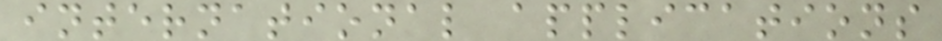international applications
